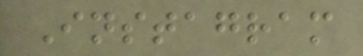Instagram
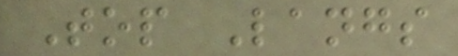Top Langs
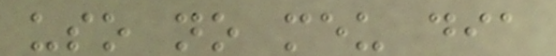uso no meu dia
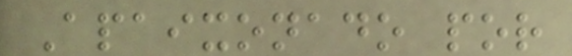Apaixonado por
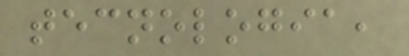tecnologia,
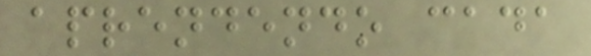aprendendo cada
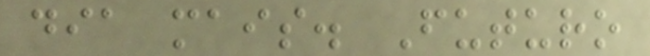dia mais. Futuro
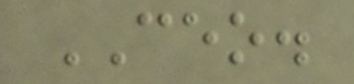CEO.
